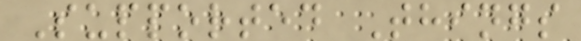Supported Things
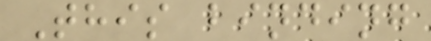This binding
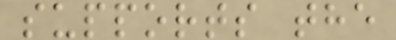supports the
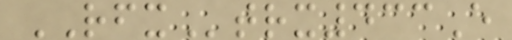RFXtrx433E
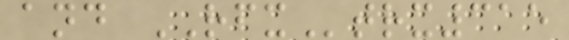and RFXtrx315
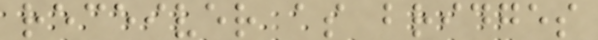receiver as bridges
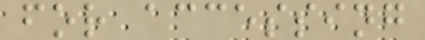for accessing
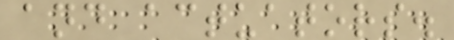and actuators.
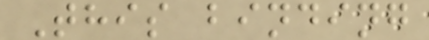This binding
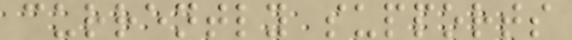currently supports
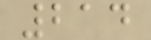214
